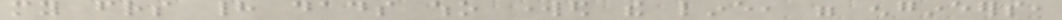my friends had dads who worked the line, were engineers,
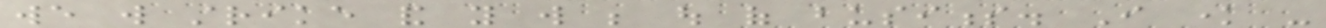we will strike and you will be out of business. I know -
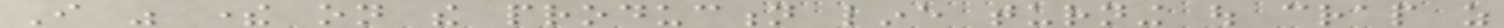I was there on the production line turning out crap as
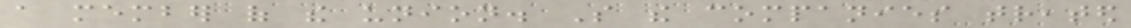a member of the union. So the companies treated
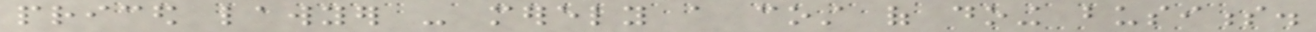priced lawyer - merely a cost of doing business.
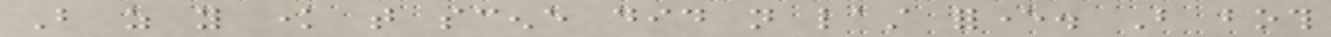But as you know that scene did not last forever. But both
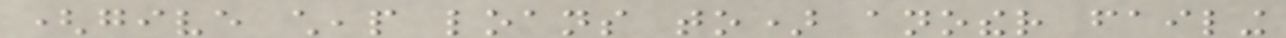(give cheap loans to) another failing
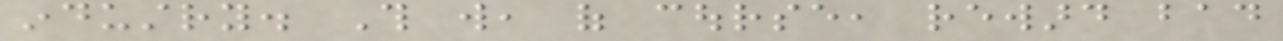industry. This will, of course, reward bad
